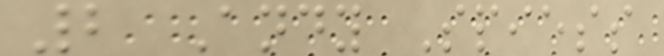2 Andy Spiess
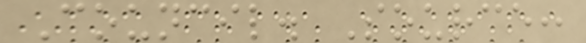Council. Source:
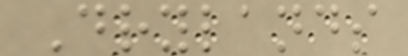Drylands
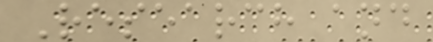Research and
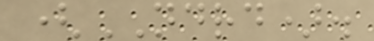(NDRD).
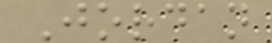Jordan
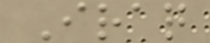Iraq
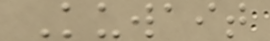Kuwait
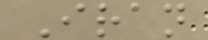Iran
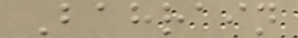Bahrain
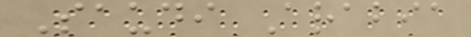Saudi Arabia
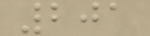201
